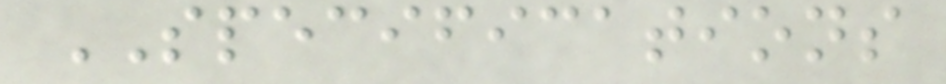SPECIFICATIONS
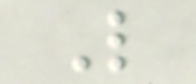L
